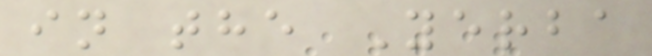in the Yerba
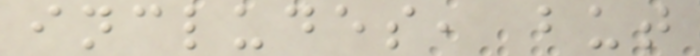includes, but
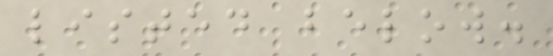listed below.
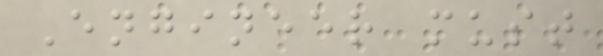Engineer must
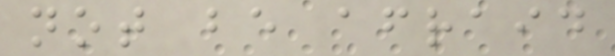not be afraid
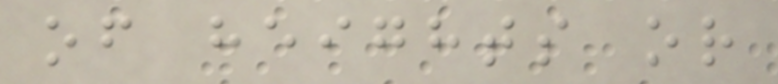of heights or
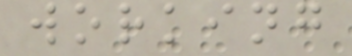working
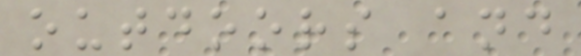outdoors and
